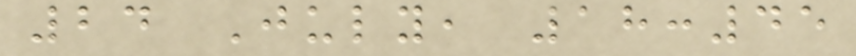24 July, 18:45
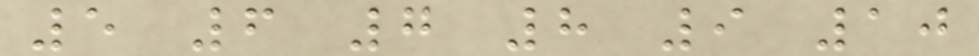5 6 7 8 9 10
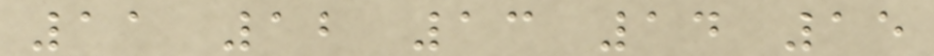11 12 13 14 15
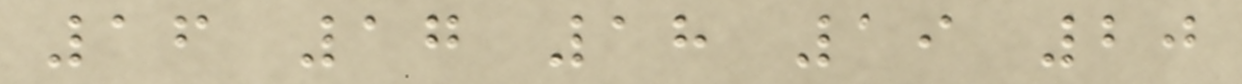16 17 18 19 20
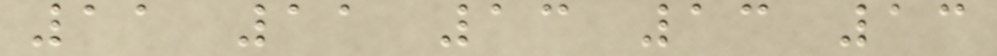11 11 13 13 13
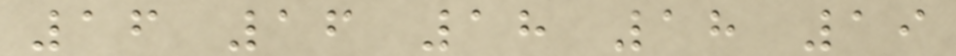16 16 18 18 19
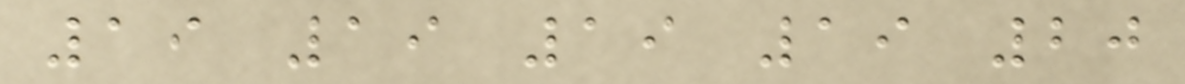19 19 19 19 20
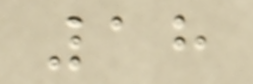18
